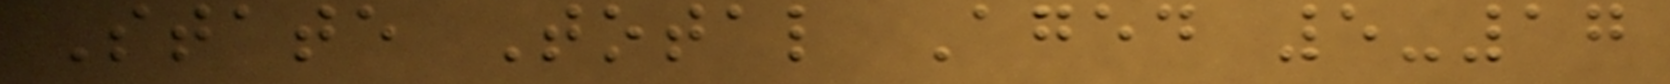State Total Aged 5-17
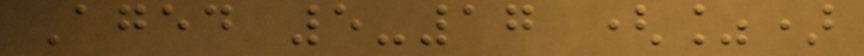Aged 5-17 (%)
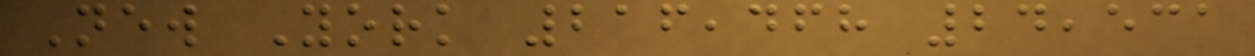New York 216,468 24,531
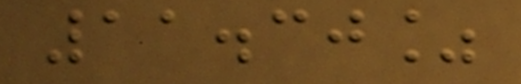11.30%
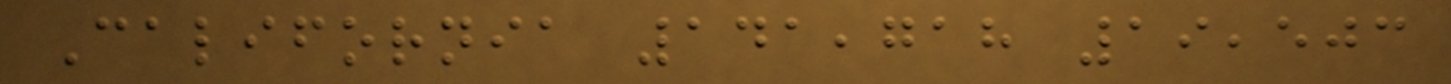California 141,718 19,503
